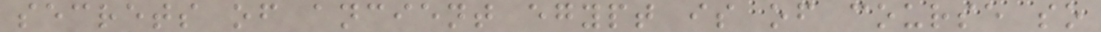secrets of ancient egypt is of course so
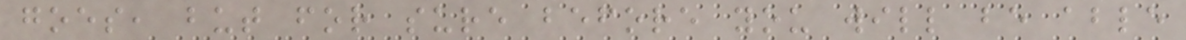goes, but for sure before you will be able
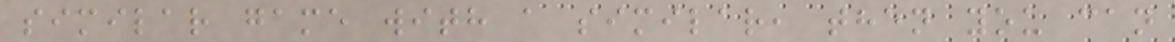similar game with a similar, then you can
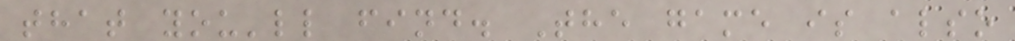that you'll find. The game is also
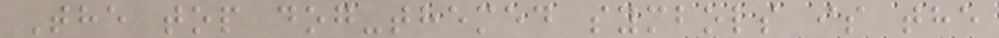The top dog-themed symbols is the
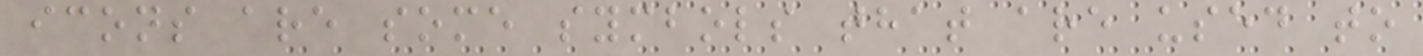icons are some symbols that are used to
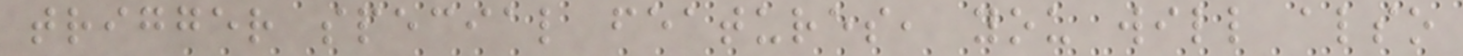trigger special features, you will also
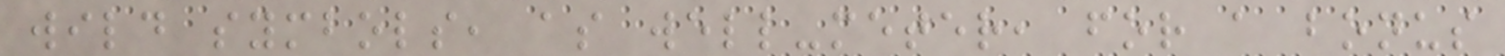wild symbols, as well-meter, for a bonus
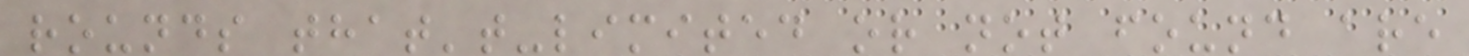rounds that't-limited or not found are
